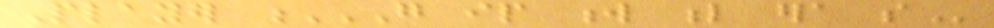Player G IP W L ERA SO
